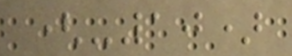(-10)
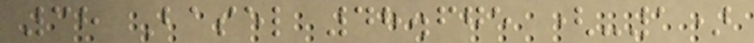38 Basel 48.675 (-1)
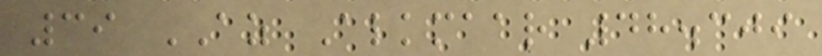39 AZ Alkmaar 48.309
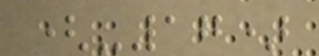(-17)
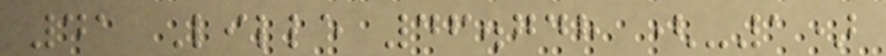41 Lille 46.748 (-1)
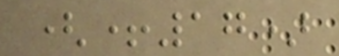(+17)
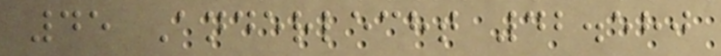45 Anderlecht 42.580
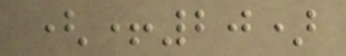(+20)
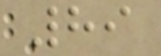89
